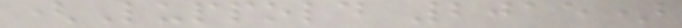(Luppold 2015)
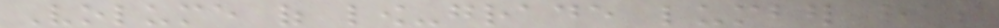Volume of low-grade lumber has
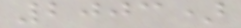2003)
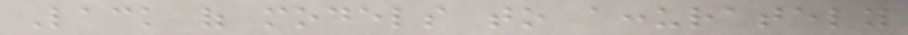Lack of models to accurately
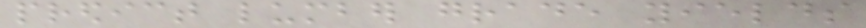predict lumber grade yields
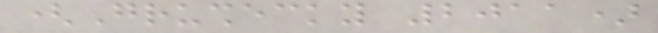(Grushecky 2011)
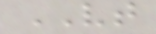VT
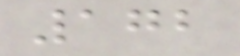172
